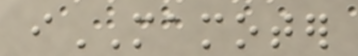iMAMOTER
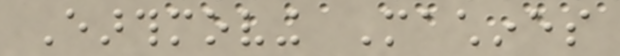Earthmoving Machines
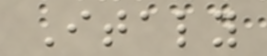Italy
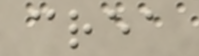crea
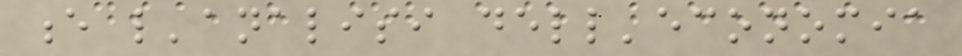e l'analisi dell'economia
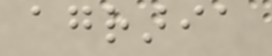agraria
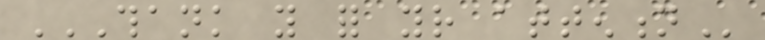THANK YOU FOR YOUR ATTENTION
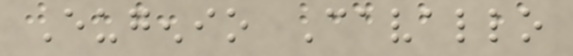Eugenio Cavallo
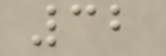32
